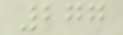277
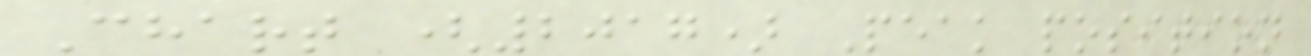Chart (2017) Peak position
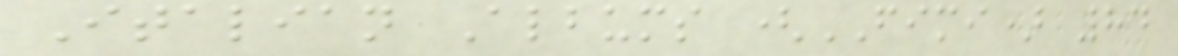Italian Albums (FIMI) 84
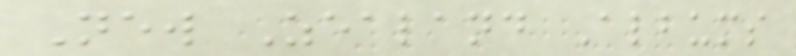New Zealand Albums
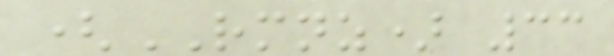(RMNZ) 33
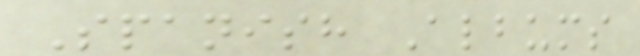Spanish Albums
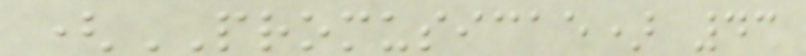(PROMUSICAE) 43
